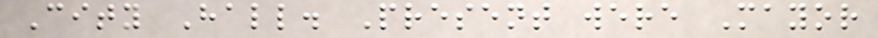City Hall. Present were Mayor
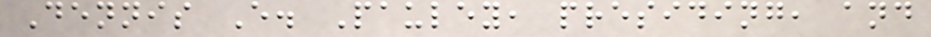Dennis E. Pauley, presiding, and
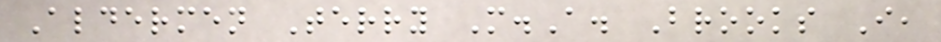Aldermen Terry M.A. Brooks I,
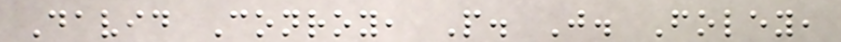David Conroy, P. J. Foley,
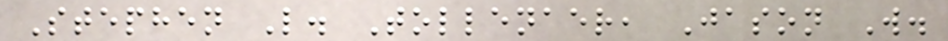Stephen L. Tollenaer, Jason W.
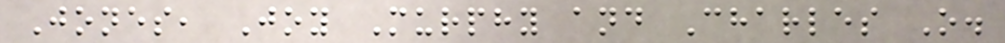Jones, Joy Murphy and Charles O.
